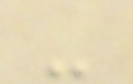-
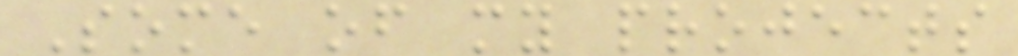Some of my projects
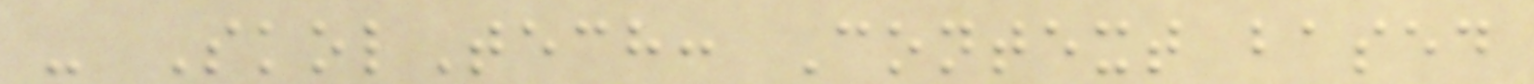- SkolTech: Context based
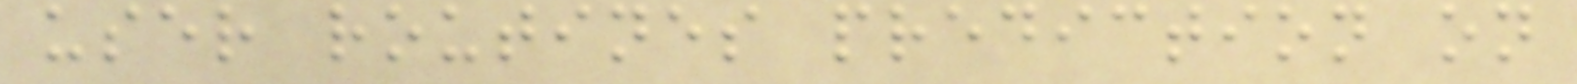user routines prediction on
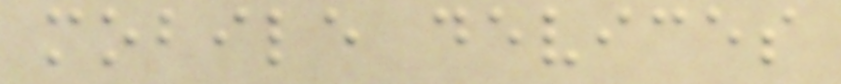mobile devices
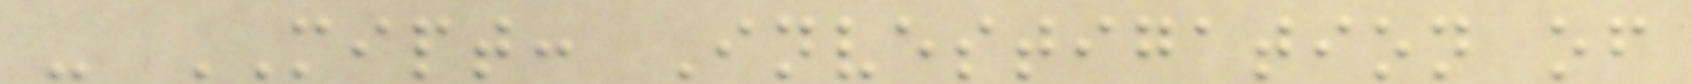- MIPT: Investigation of
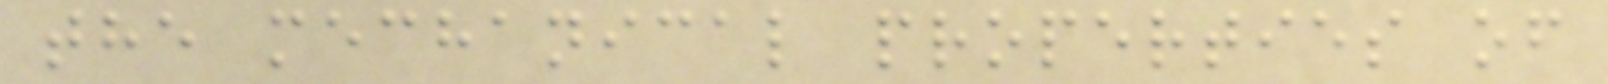the mechanical properties of
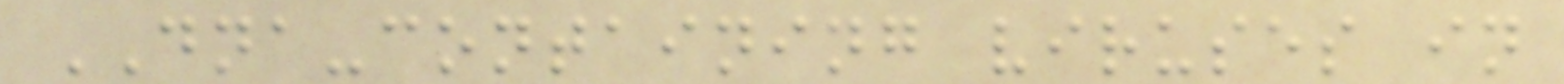DNA-containing viruses in
